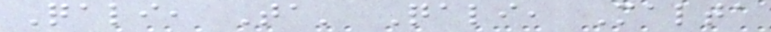Qali, Ta' Qali, Malta
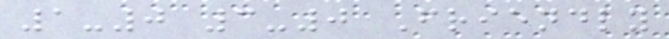1-0 3-0 Friendly
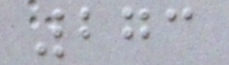273
